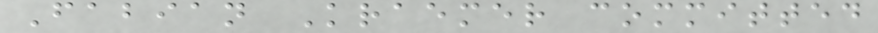Fabian Kraemer committed
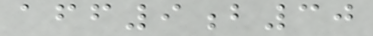aff9b30
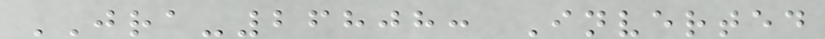JRA-26808: Inverted
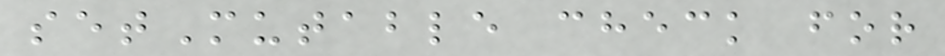setMutable check for
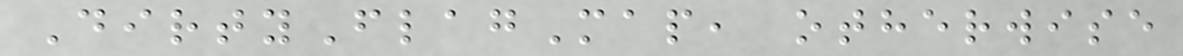DirtyFlagMap, otherwise
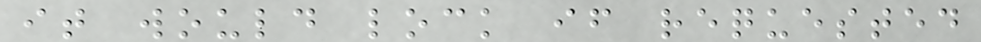it would lock if requested
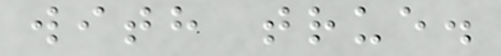with true.
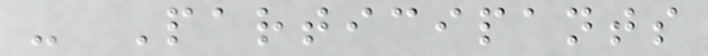- Participants
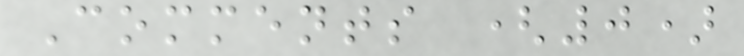Comments (0)
